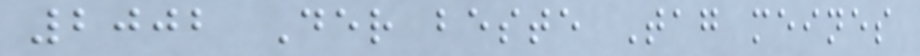2002 Der beste Tag meines
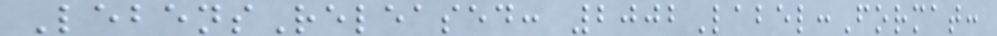LebensReleased: 2002Label:Format:
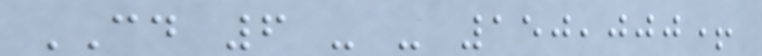CD 6 - - 150,000+
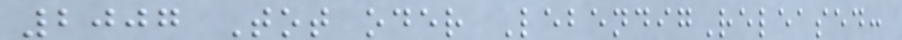2007 Tot oder LebendigReleased:
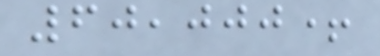60,000+
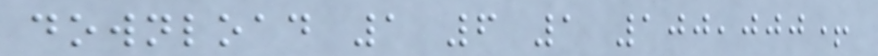download 1 6 1 100,000+
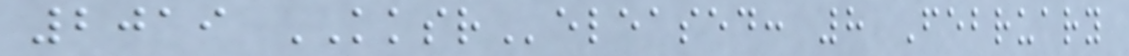2019 KKSReleased: 8 February
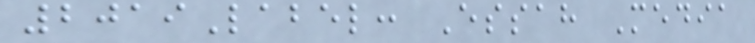2019Label: Essah Media
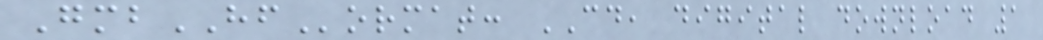GmbHFormat: CD, digital download 1
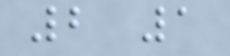2 1
